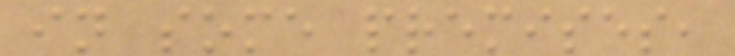in some premises,
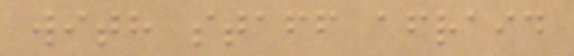with staff afraid
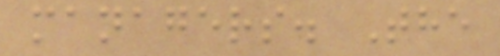managers. The
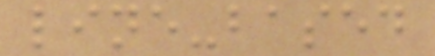line-based
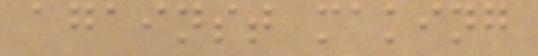against making
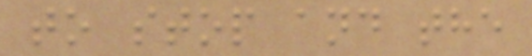to stop and the
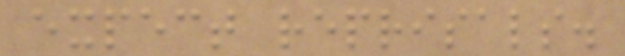expect reprisals.
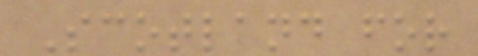Scotland for
